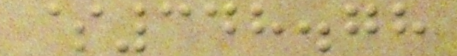$348.78
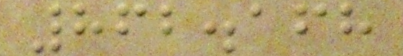862.168
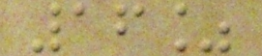16%
